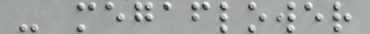- megaflower
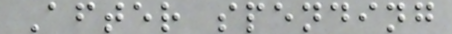After spending
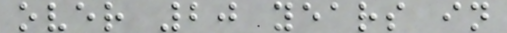over 20 years in
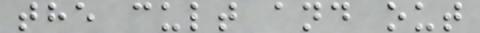the cult and out
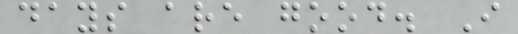days are good. I
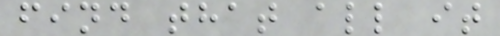find that all it
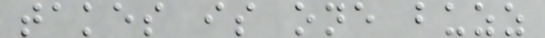takes is one buzz
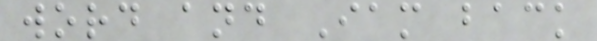word and Iam back
